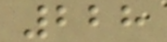228
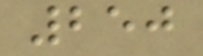250
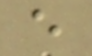e
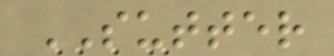SUTTER
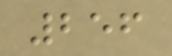256
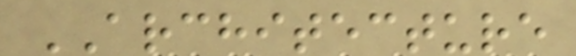ARCHITECTURE
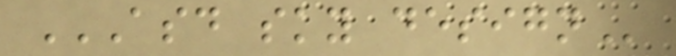ASD SKY DESIGN
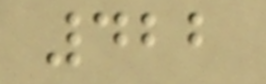422
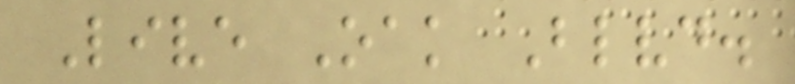Live Oak Blvd.
